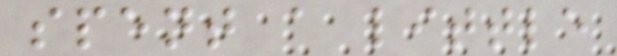spent a little
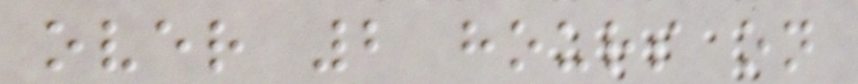over 2 hours on
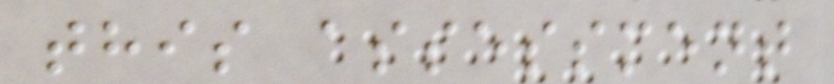this assessment
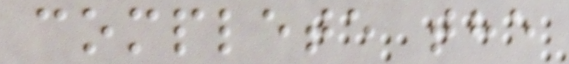complete the
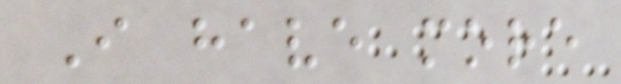I have more
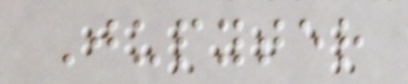Jupyter
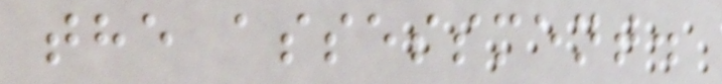the assessment.
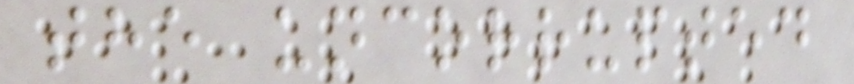the uncorrupted
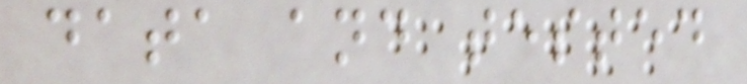data and tested
